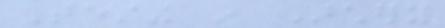Testing in Archery
